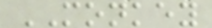MONKEY
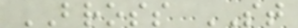BROSS ST
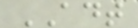ADT
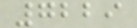7229
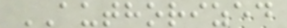AUTHORIZED
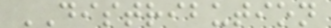DISTRIBUTION
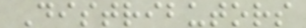Distributors
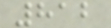812
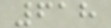618
